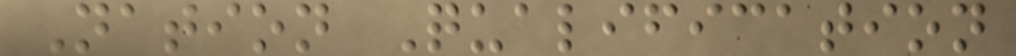Nation Qualification
